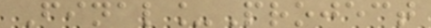Final_Project
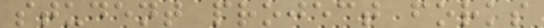student project forks
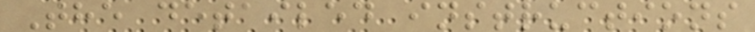The detailed instructions
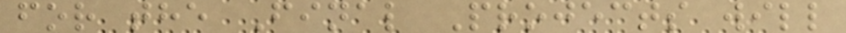for the Final Projects will
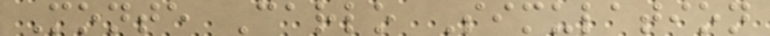Monte Carlo Simulation
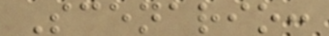Scenario:
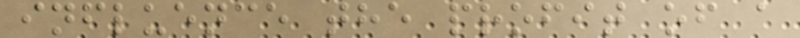influence the profit of a
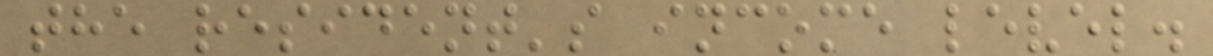the resident's income level.
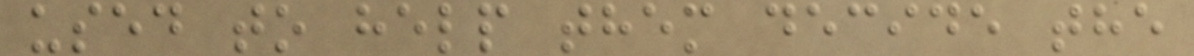used to help them decide the
